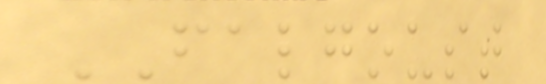FALGOUST
